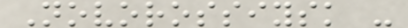Novorossiysk -
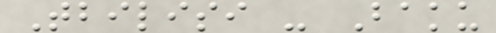Tbilisi - Baku
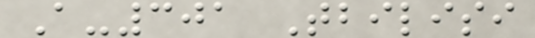A-301 Tbilisi
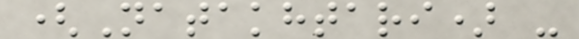(Natakhtari) -
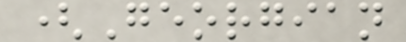(Georgian
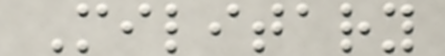Military
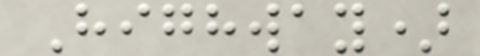Highway)
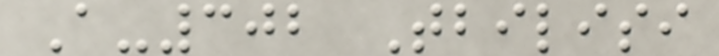A-302 Tbilisi
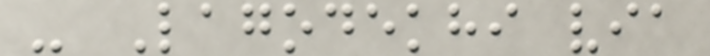- Lagodekhi via
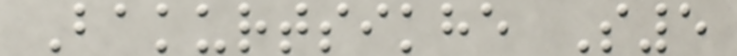Bakurtsikhe S5
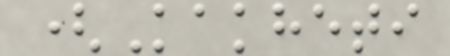(Kakheti
